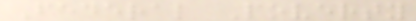Federal Poverty
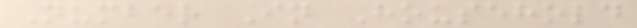Number In Household
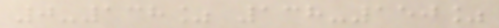0-138% 138-150%
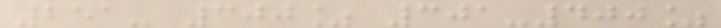251- 300% 301-400%
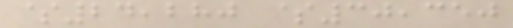$24,280 $30,350
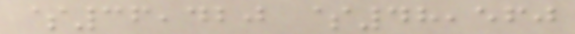$36,420 $48,560
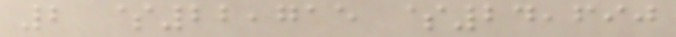2 $22,715 $24,690
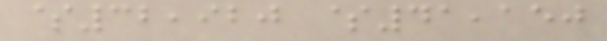$32,920 $41,150
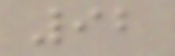92
